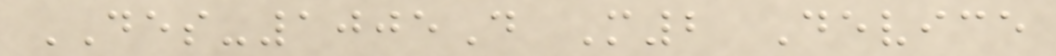DES-1005D M2 Device
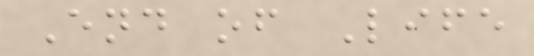End of Life
